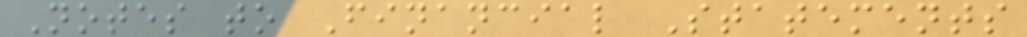Notes to Financial Statements
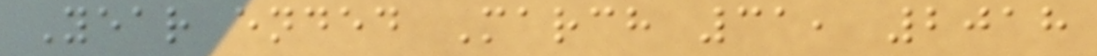Year ended March 31, 2018
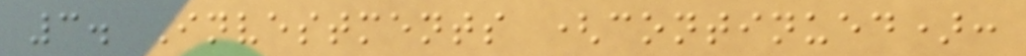3. Investments (continued):
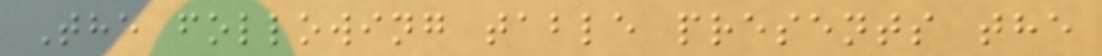The following table presents the
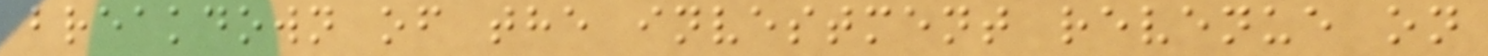breakdown of the investment revenue on
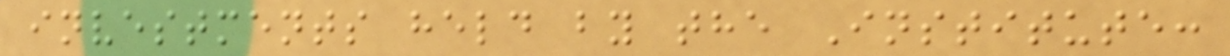investments held by the Institute:
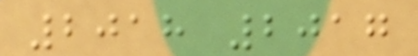2018 2017
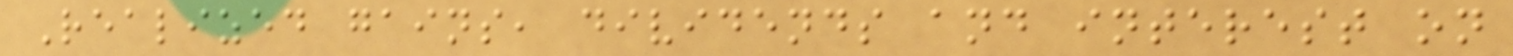Realized gains, dividends and interest on
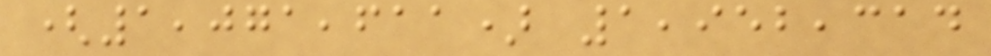(1,071,611) 1,952,314
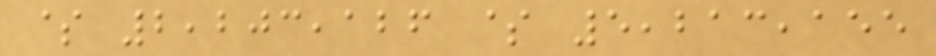$ 2,203,126 $ 5,213,155
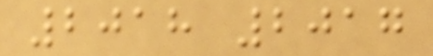2018 2017
